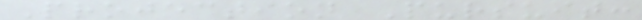Projection Pursuit:
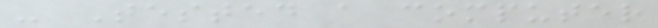- Tested a computer
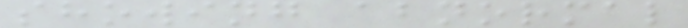showing abnormal
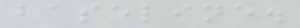baseline.
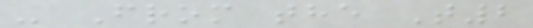- From the T2
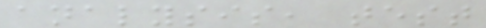analysis, test
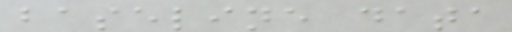baseline data
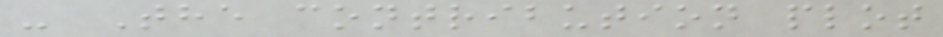- The contribution plot
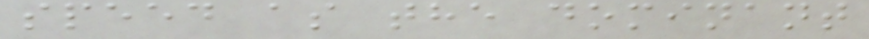speed as the dominant
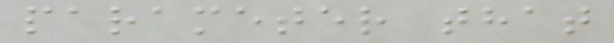parameter that
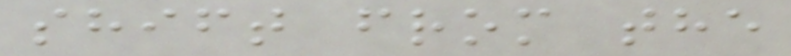shift from the
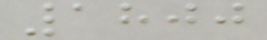1800
